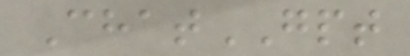ChatGPT
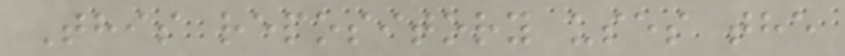This repository uses the
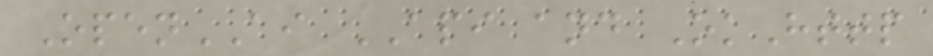OpenAI API and OkHttp
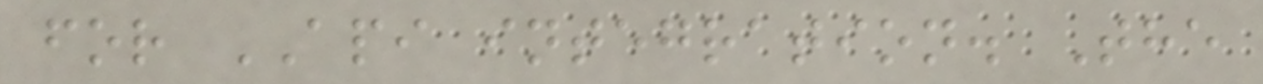for API integration. The
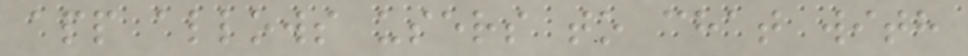app allows users to chat with
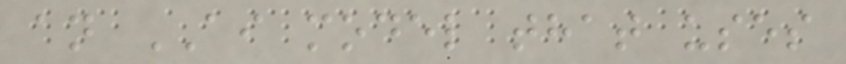an AI model that uses
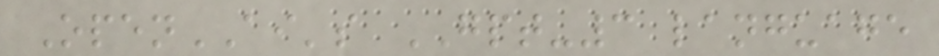OpenAI's GPT-3 language
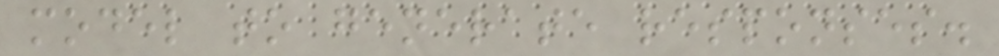model to generate responses.
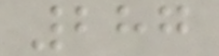287
